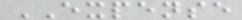EXPENSE
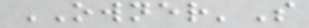OWNER'S
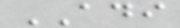ADI
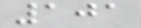101
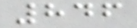846
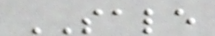SALE
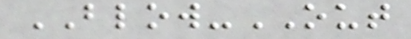BLOW-OUT
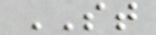ST
